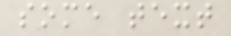some text
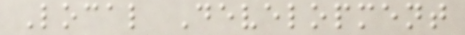Local Development
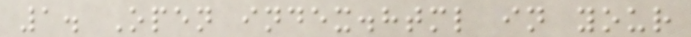1. Open index.html in your
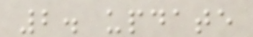2. update
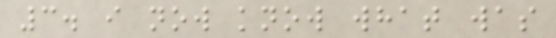3. i now know what was
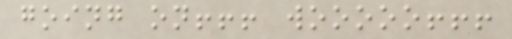going on!!! wooooo!!!
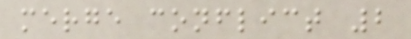merge conflict 2
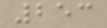253
